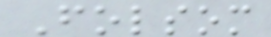Folsom
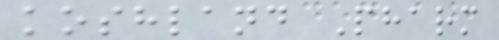koshland Pharm
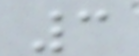3
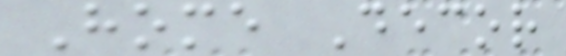Home Decor
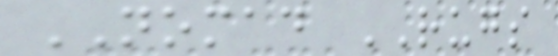NOMAD RUGS
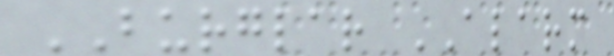BURGLAR ALARM
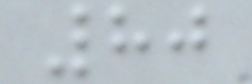80
